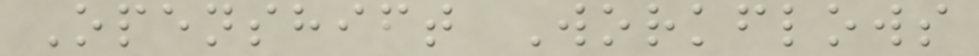Openshift Workflows
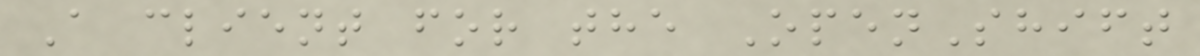A client for the OpenShift
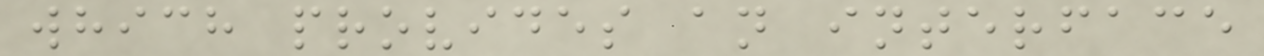which provides an interface
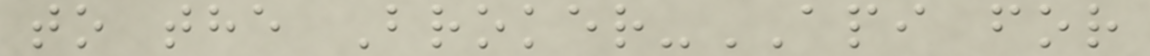to the Broker-API for
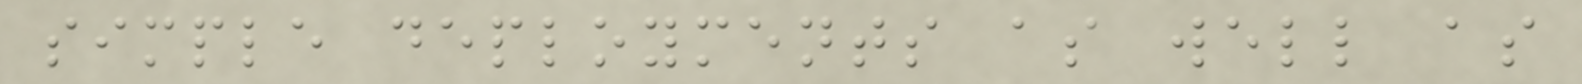simple deployments as well as
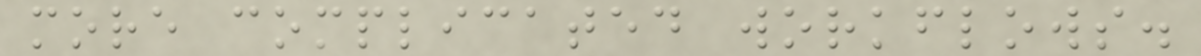more complicated workflows.
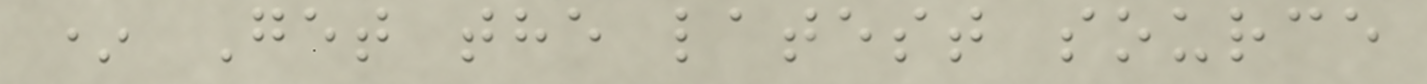* Get the latest source
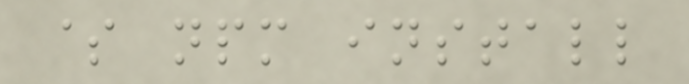$ npm install
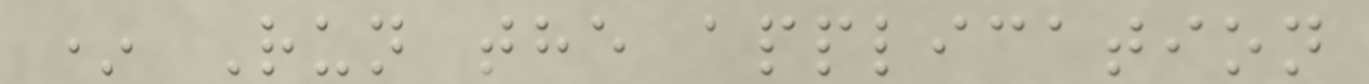* Run the application
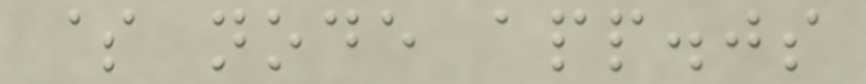$ node app.js
